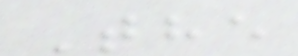The
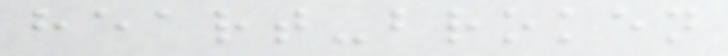heart-broken
